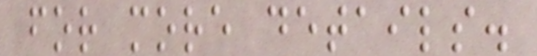for more details.
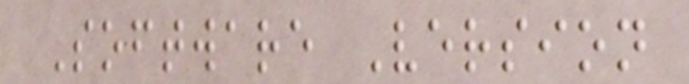Software Version
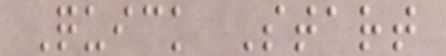Quick Start
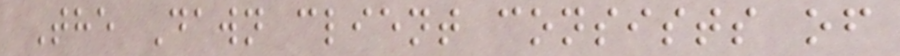The Dawn client consists of
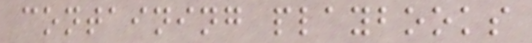containing playbooks
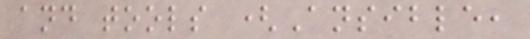and tools (Ansible,
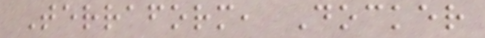Terraform, Docker
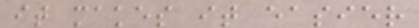it makes it easier
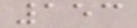153
